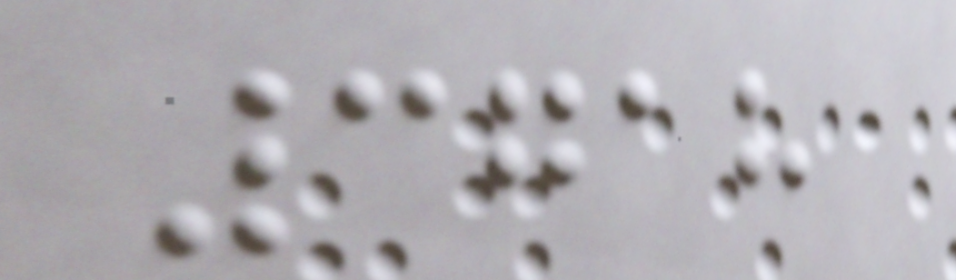3718
